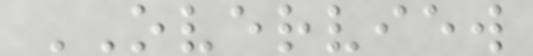OVERVIEW
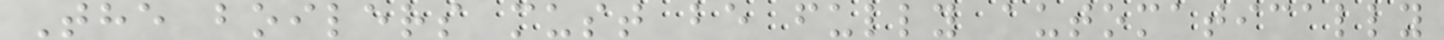The boilers must be fully automatically
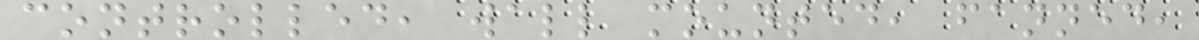controlled, wall mounted, fanned,
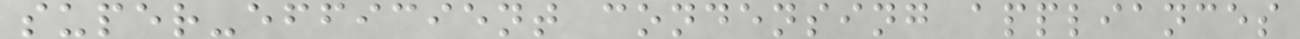super-efficient condensing appliances
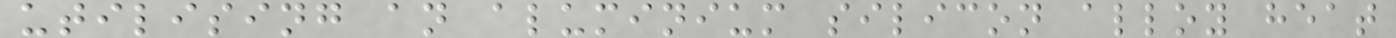utilising an aluminium silicon alloy heat
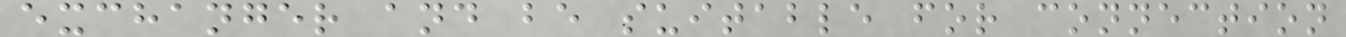exchanger and be suitable for connection
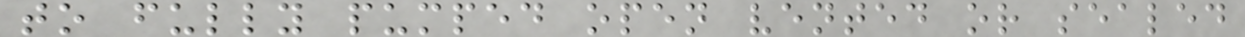to fully pumped open vented or sealed
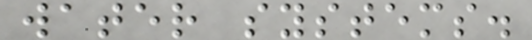water systems.
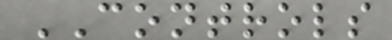CONTROLS
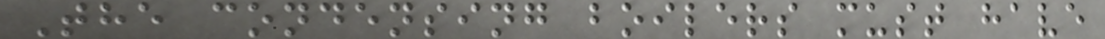The condensing boilers must have
